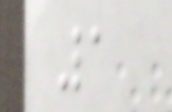1
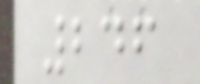246
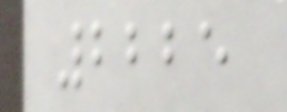2225
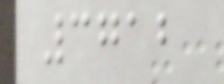3712
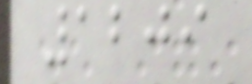1209
